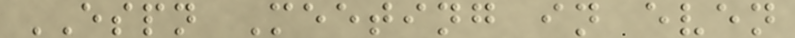ESPN Meeting in even
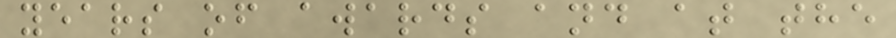years of awards and at the
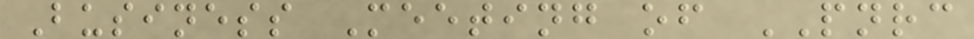Business Meeting of PNRC
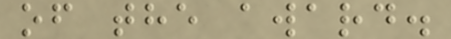of the award.
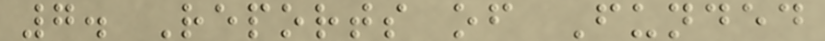7. Reports of Funded
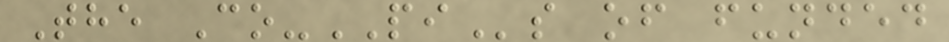The Co-PIs of funded
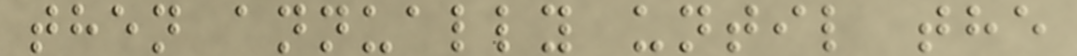then annually until the
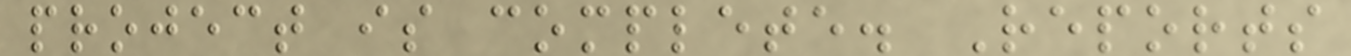project is complete. Reports
